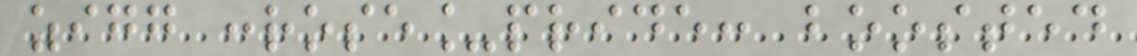zigg :rose_pride: boosted
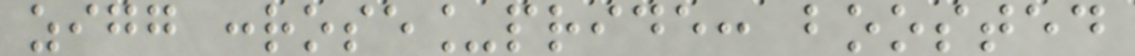zigg :rose_pride: boosted
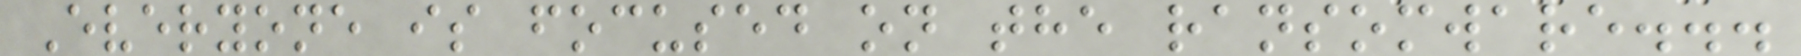Everyone is focused on the ransomware...
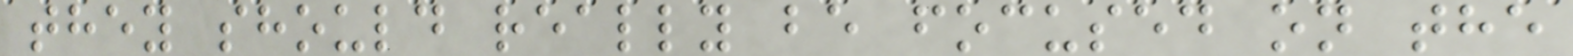they should really be focused on the
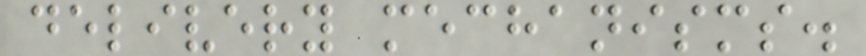delivery mechanisms.
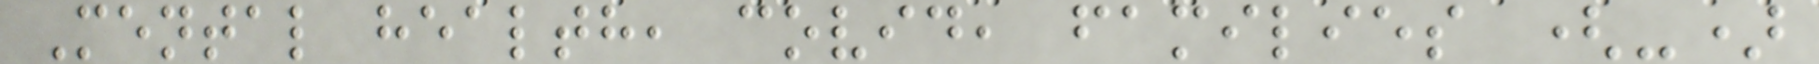Mental health, covid, families (-)
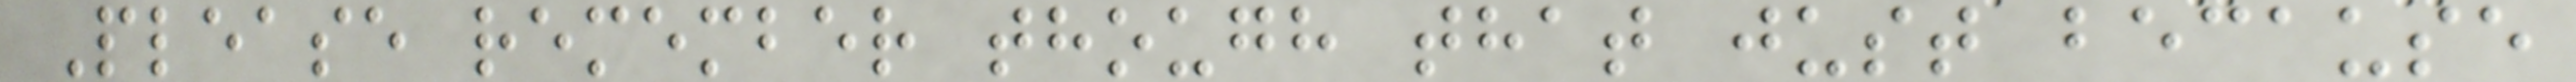Please remember though that just because
